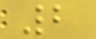2
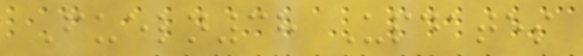Fueln38 Updates
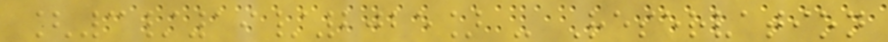[3/19/2025] - Reservation
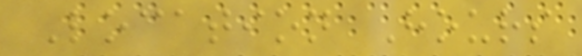Location Hours
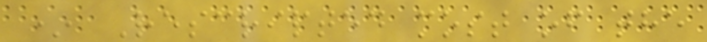* Rescripted most of the
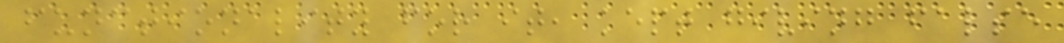functionality for it, kept giving false
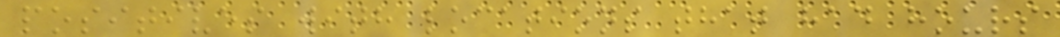positives with locations that had hours
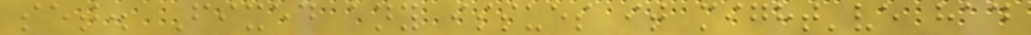set. Fixed any issues it might've had
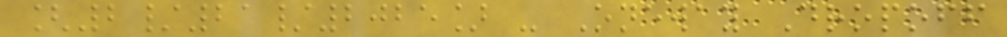[2/21/2025] - Oneway Dropoff
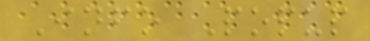Info Popup
